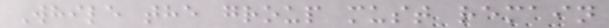While the group must remain
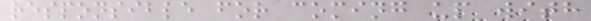responsible for coming up with
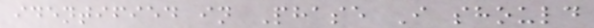identified in Phase I should
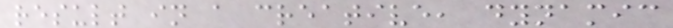result in a creative, dynamic
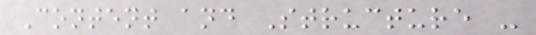Content and Structure -
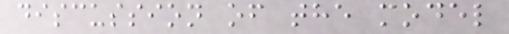discussion of the model
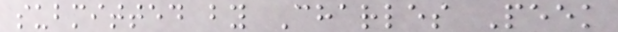submitted by Charles Peek
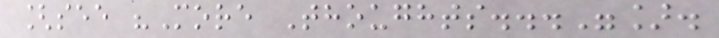[see "More Thoughts..."].
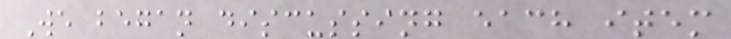We began discussing each item
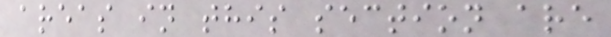areas in this section are
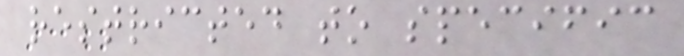restricted to specific
